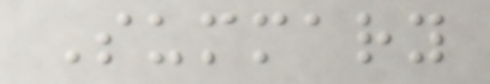Summary
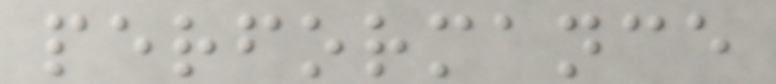performance
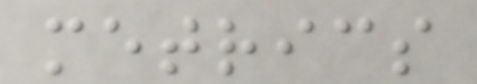metrics
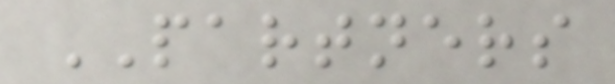PARTNERS
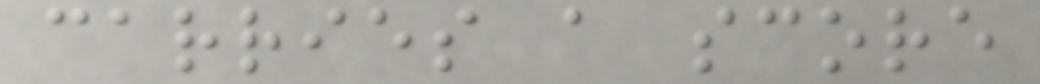carries a score
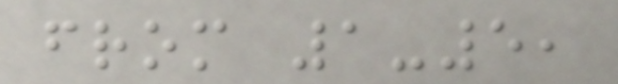from 1-5,
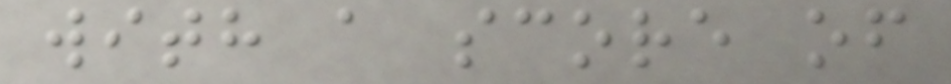with a score of
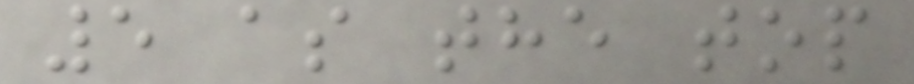5 as the top
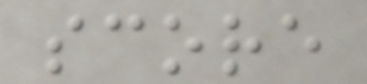score
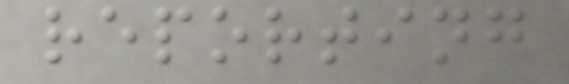reporting
